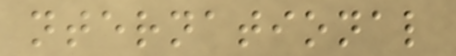nternational
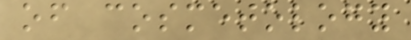of cosmetology
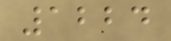1224
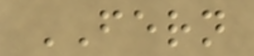FERN
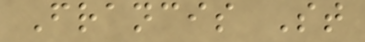Francis St
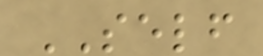SELF
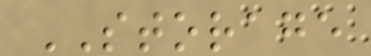STORAGE
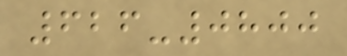626-0800
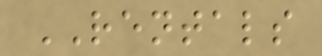RENTALS
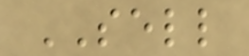SELL
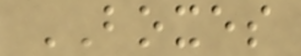BOXES
